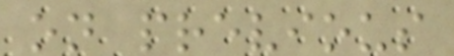on previous
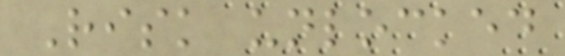Risk unlocked
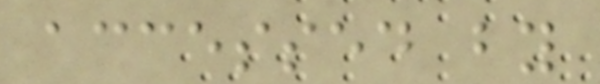accessed by
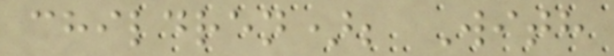children); With
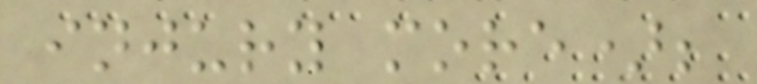injury more);
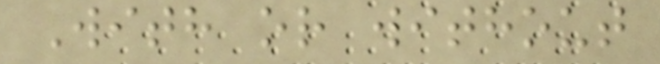With or without
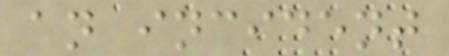an incident
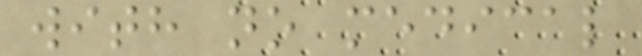with no medical
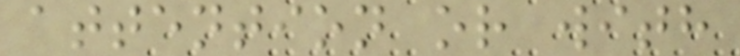attention or with
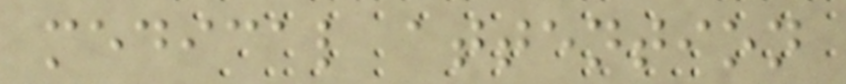medical attention
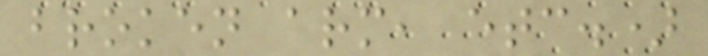broken arm, etc.)
